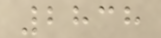2838
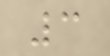3
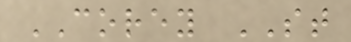COREY ST
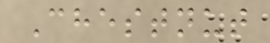Chestnut
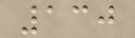130
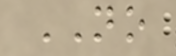NO
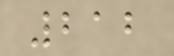212
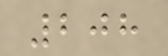208
